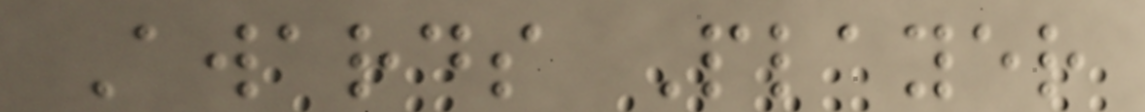Awards Player
